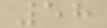58
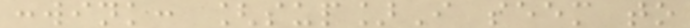:wink: [sup]I seem to
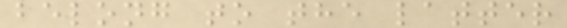belong to the latter
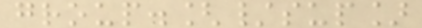group.[/sup]
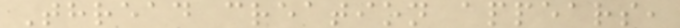Thread creation appears,
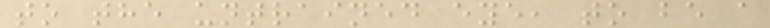to the untrained eye, to be a
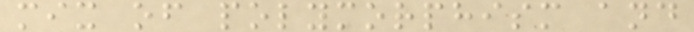mix of polymorphism and
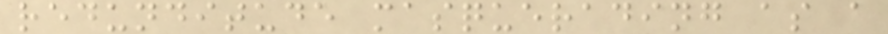redunditude masquerading as a
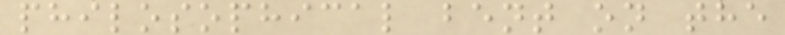philosophical bent on the
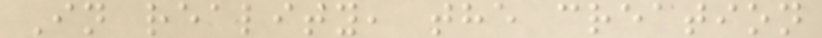In reality, the creation
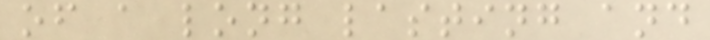of a long lasting and
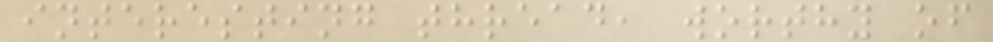interesting thread, worthy of
